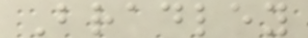Bradley
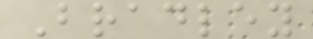Bradley
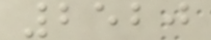2520
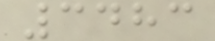3483
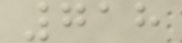718
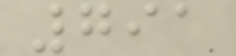791
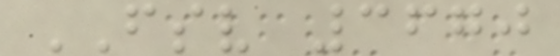FSV 3670
